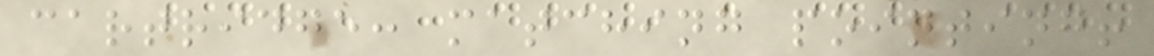cartridge: matching pointing!
